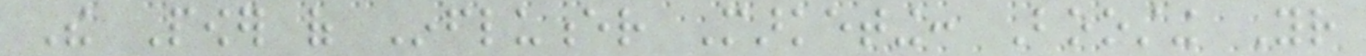The Power of Influencer Marketing: Boosting Your
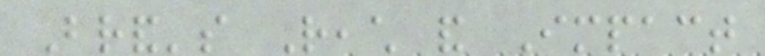Brand's Reach and Impact
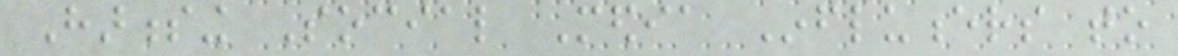Harnessing Social Media Influencers to
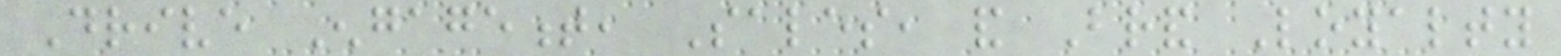Drive Engagement, Sales, and Brand Loyalty
